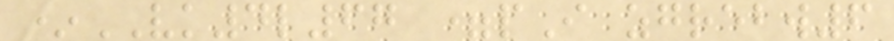*VK4l67 =pI zgrebw6
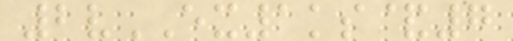2vEX1ks&7
